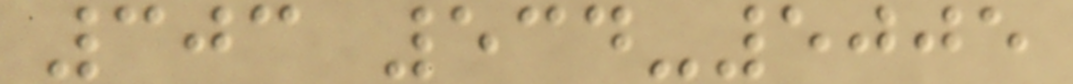303 534-5005
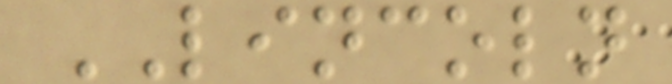LINCOLN
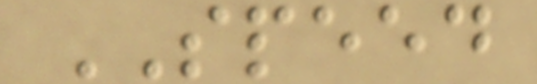SPEED
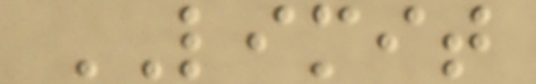LIMIT
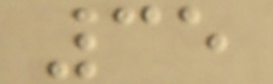35
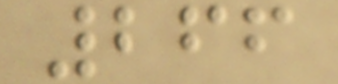266
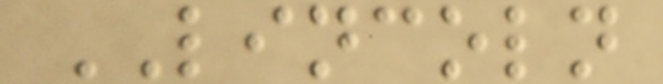LINCOLN
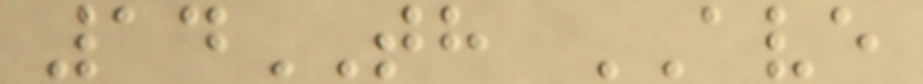14TH AVE
